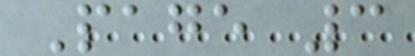Page 3
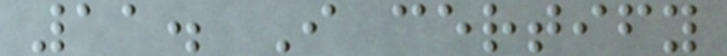11. I certify
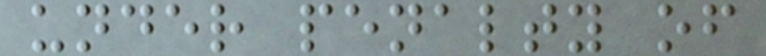under penalty of
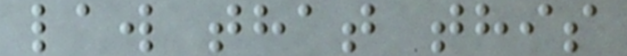law that this
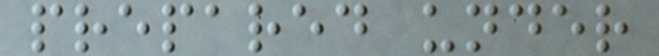prepared under
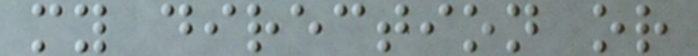my direction or
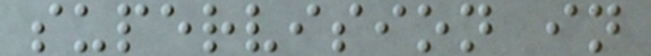supervision in
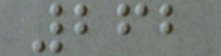262
